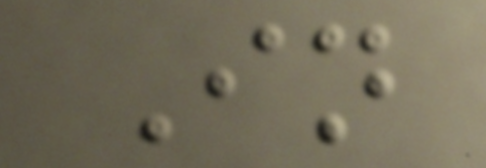In
